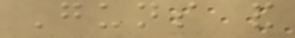Guns and
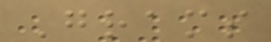Grams
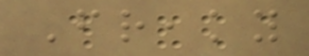Freaky
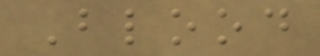Blood
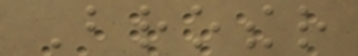Brother
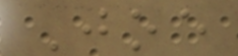Joe
